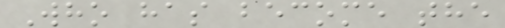Who has become the
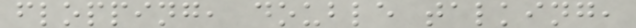flopping, double talking,
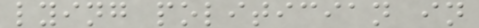lying politician in
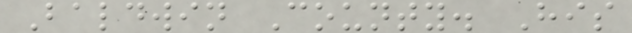Baldwin County. His
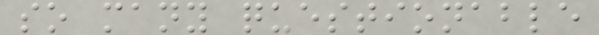so many questionable
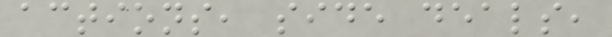actions, side deals,
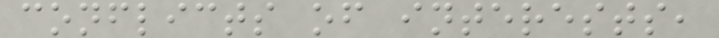conflicts of interests,
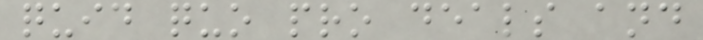quid quo pro deals and
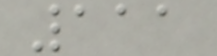111
